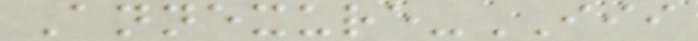Annexure-III
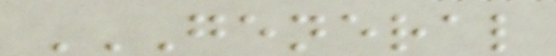GENERAL
